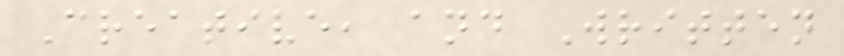Creative, and Written
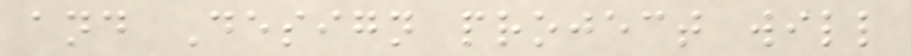and Design project will
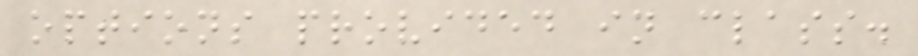options provided in class.
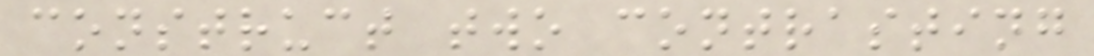construct two contrasting
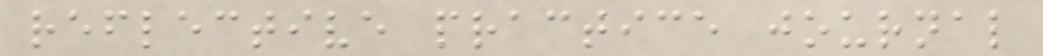reflective practice journal
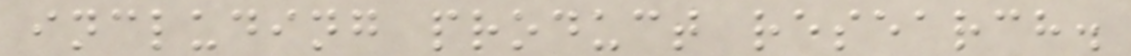including product research.
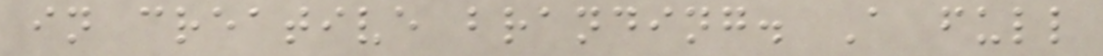in creative branding. A full
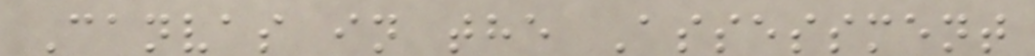Canvas in the Assessment
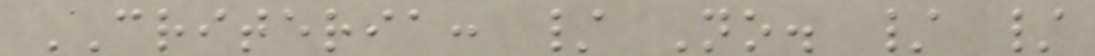CRITERIA: / No. / /
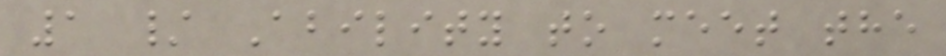1 / Ability to meet the
